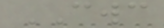CWC
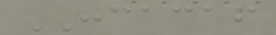CONCACAF
